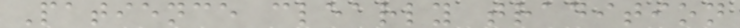Patience clearly tradition
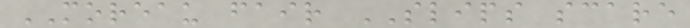MOREAU fair SLIPS scare
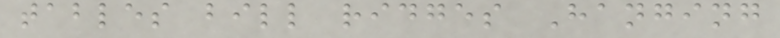tables bill ridges Hanging
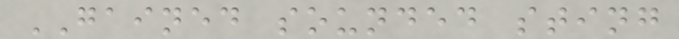GAINED sounded sting
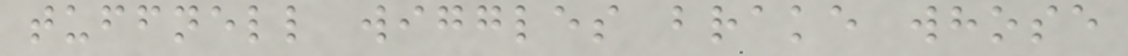tuffnell wiggles brake whose
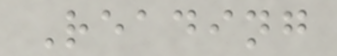Reading
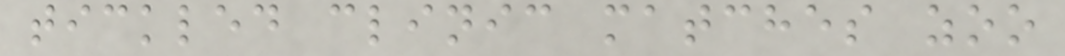tickled clinic matches zoo
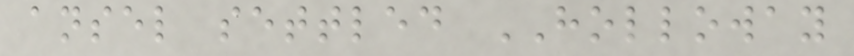ansel settled HOLLOWAY
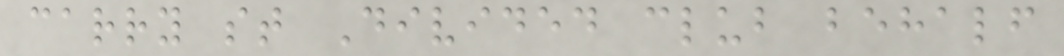carry st Divided club behalf
